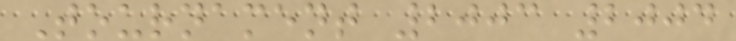Tournament 2003 2004
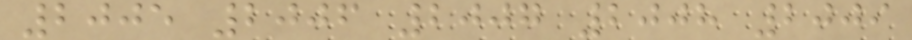2005 2006 2007 2008 2009
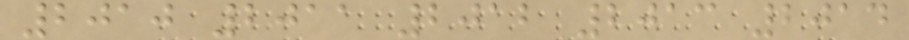2010 2011 2012 2013 2014
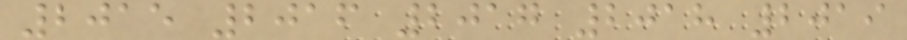2015 2016 2017 2018 2019
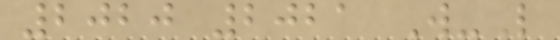2020 2021 W-L
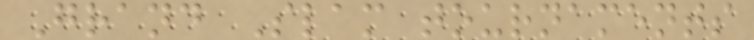Grand Slam tournaments
